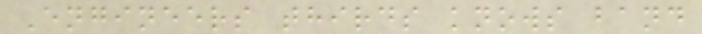Engineers thirds knows band
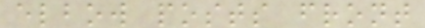elbow posts front
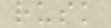rusk
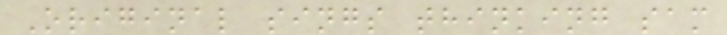Original sings thinking sam
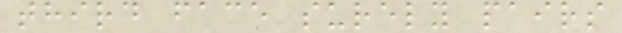third face surely pairs
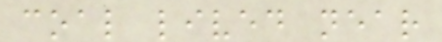coal lived near
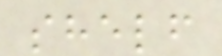shelf
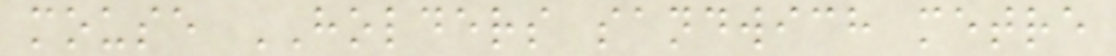mouse HOLDERS sandwich metre
